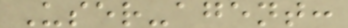User-agent:
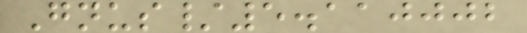Gnus/5.110002
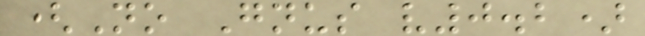(No Gnus v0.2)
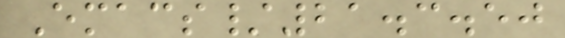Emacs/21.3.50
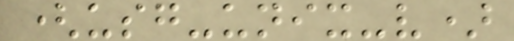(usg-unix-v)
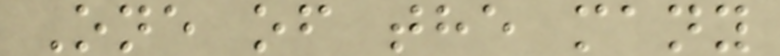One of the many
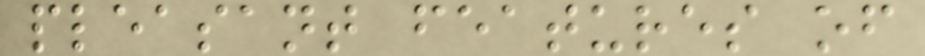pleasant features of
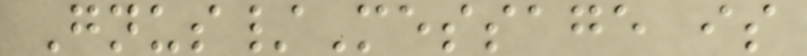Gnus/Message is
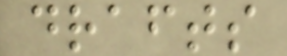drafts
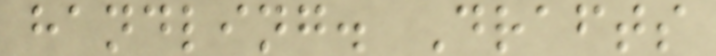handling. Drafts
